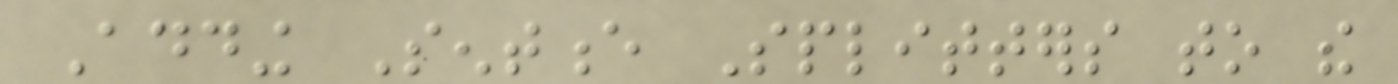Adding Sentence Splitters to the
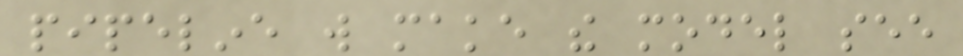pipeline will make the model see
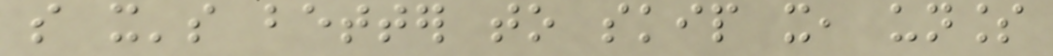so it's better to skip it, unless
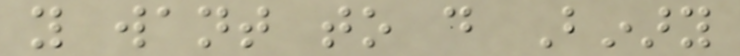you want to do Binary
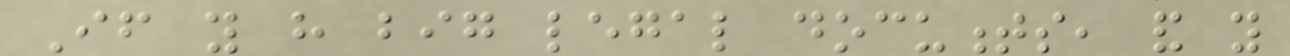If you have big legal documents, and you
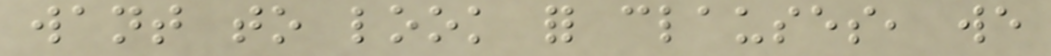want to look for clauses, we
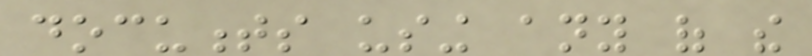documents using any of the
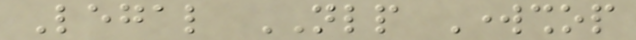Legal NLP Workshop
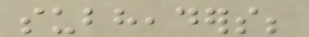subheaders;
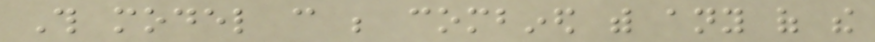This model can be combined with any of the
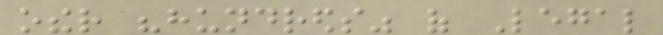other "hundreds" of Legal
